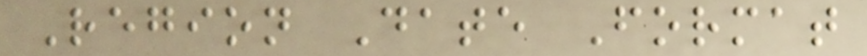Region Date Format
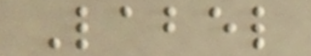Label
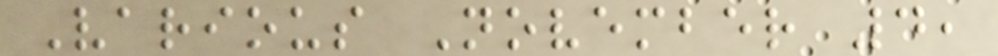Various November 4,
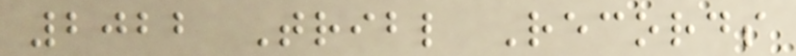2022 Tribl Records
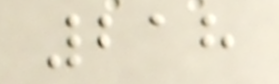218
